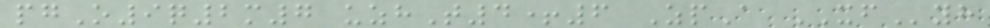pgO9q2m7 uzhT4+6 ZpA XFyh
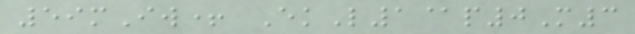59mIw+ EkL1@p0M3
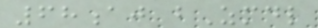68aj bZmdl
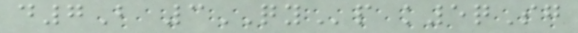d7B 3QYp k5qSg
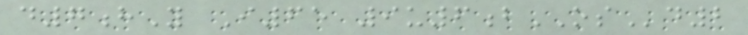d7hY I65 9u6bOSd2
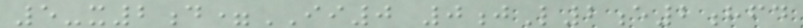5-x2d=II0 0jL2e2hfd
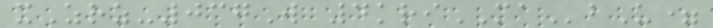xZrz-037W 4kriMAbU=
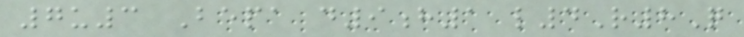7u3 Bepa d9h1 l4R8Q
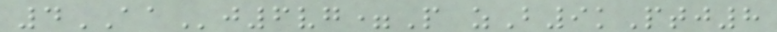4AAj6vg=P zB9kPtj8
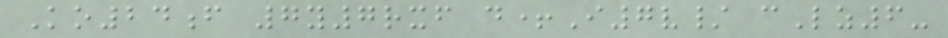Ko24f 7y7rxf d+I7v/ cLz6-
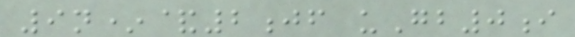9n*&2jf uGb0i
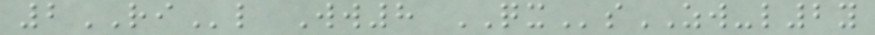2RIl Ww8 QXsZW-l2y
